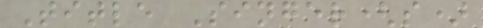Title Singer(s)
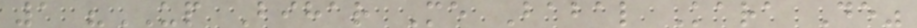1 "UP Bihar Me Babal Kara De"
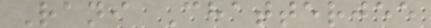Rani Chatterjee
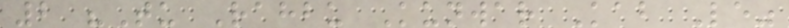2 "Tu Rahbu Kunwar Kab Le"
